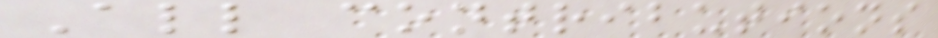All contributions
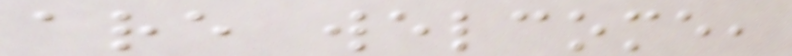are welcome,
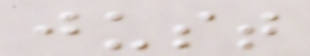just
